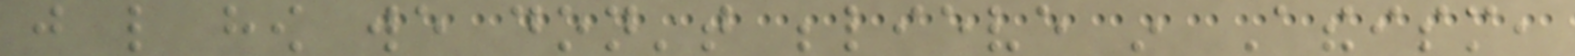just like how we don't believe in Atheism,
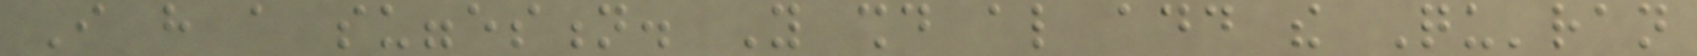I have a suggestion. You should also add the Qu'ran
